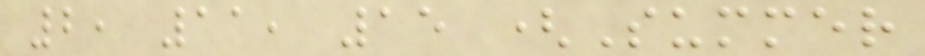2, 11, 15 (Summer
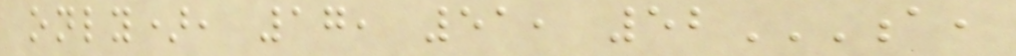only), 17, 51, 52A,
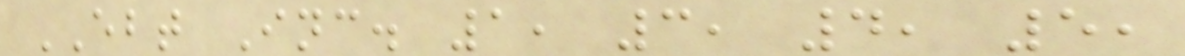EBT Inc. 1, 3, 4, 5,
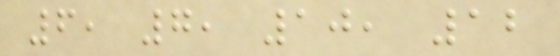6, 7, 10, 12
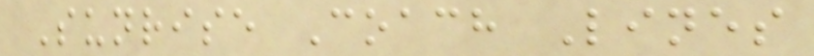Sunrise Coach Lines
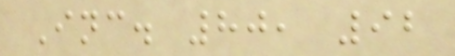Inc. 80, 92
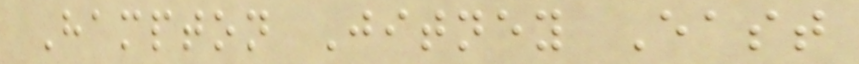Hampton Jitney East
